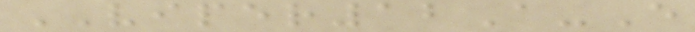VIPER12A-E
